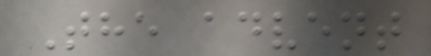The advent
